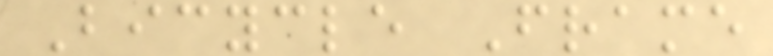Bicycle Frame
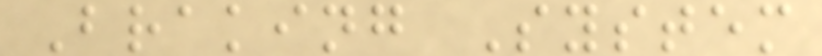Braking System
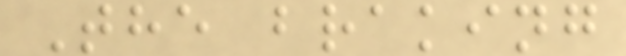The braking
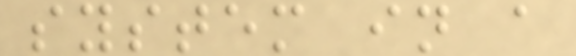system in a
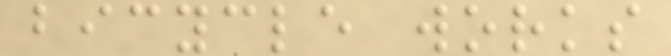bicycle works
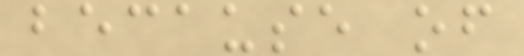because of
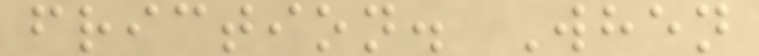friction. When
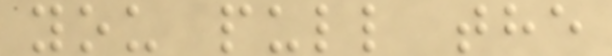you pull the
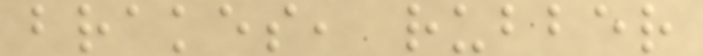brakes, rubber
